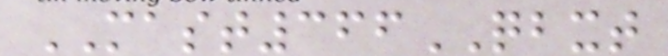MAST366QBXT
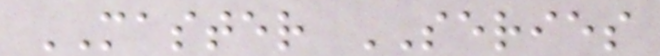MASTER SERIES
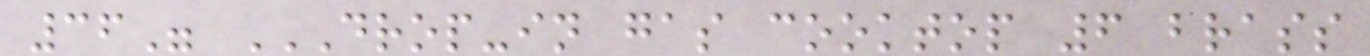36" DROP-IN GAS COOKTOP 6 BRASS
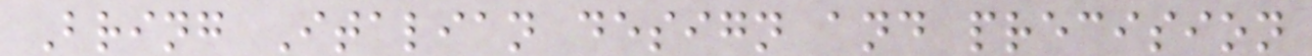Bring Italian design and precision
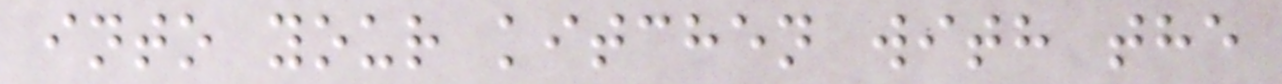into your kitchen with the
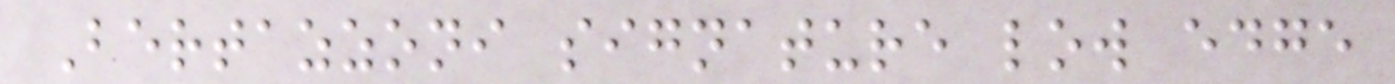Bertazzoni signature low edge
